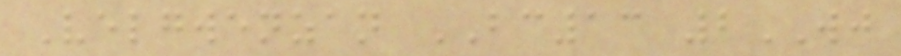Velgwenzan BC13 2WJ
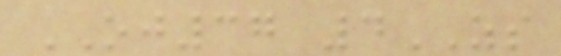OJ37 4ZS
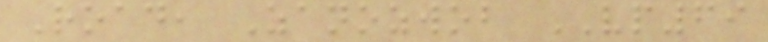Road, Zanozwob VP69
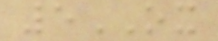5OX
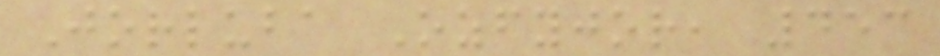Jorluba Ozfyjor, 453
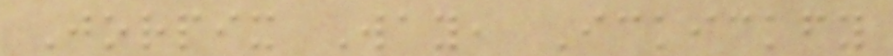Jorpix Way, Ickickfy
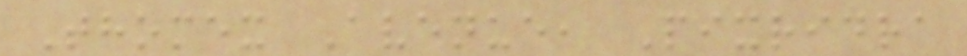Thomex Avenue, Pixridra
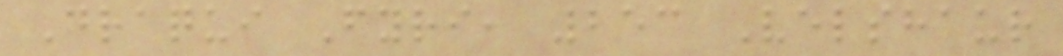Draqui Fyri, 253 Velshaur
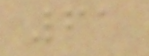61
